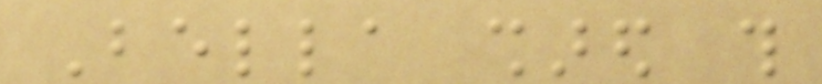Bella shared this
